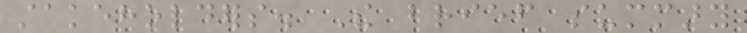stakeholders. The brief summary
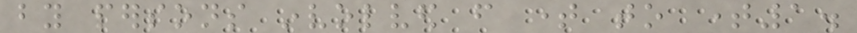by persons involved from time to time1.
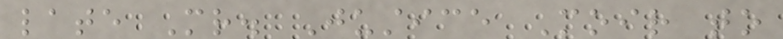late Mr. Justice Moir to
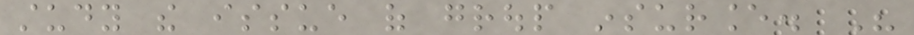study the issue of group insurance. His
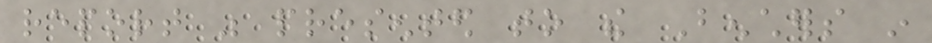report was presented to the Benchers in
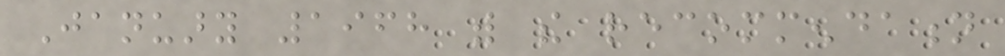January 1968 with the recommendation
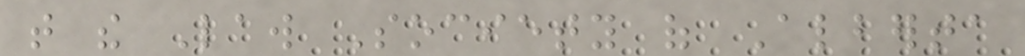that the Law Society of Alberta
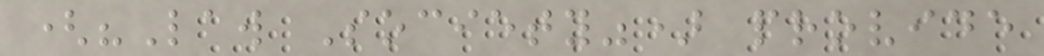("Law Society") provide
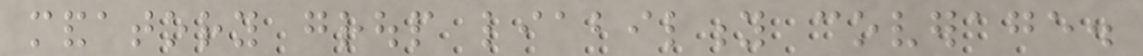mandatory group liability coverage.
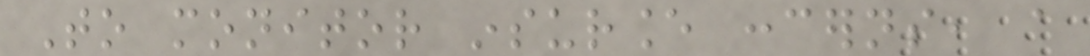To monitor insurance concerns, a
